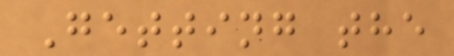Getting the
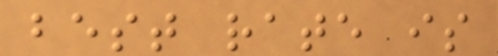best rate is
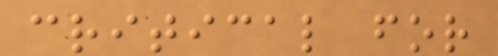critical for
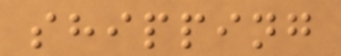shipping
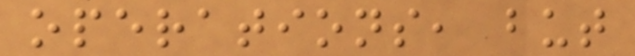operations, but
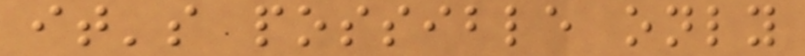it's possible only
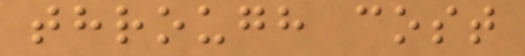through cost
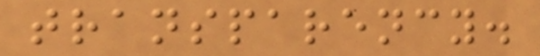transparency.
